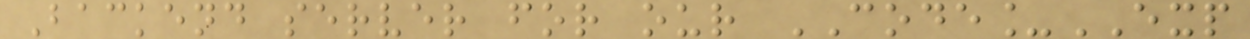Backend server for our CODE_EXP
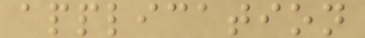application
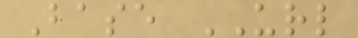Base URL
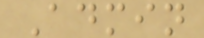Admin
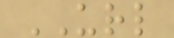URL
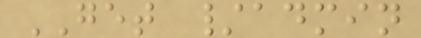GET /admin
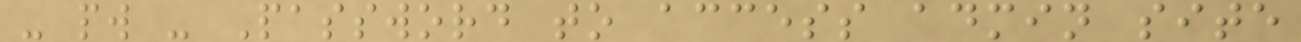- pw - Password to access admin site
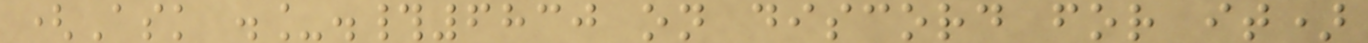(Ask ._.#6830 on discord for it)
